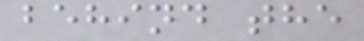behind the
